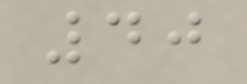40
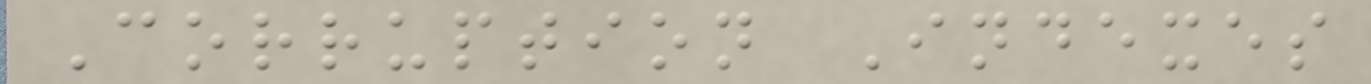Corruption Indexes
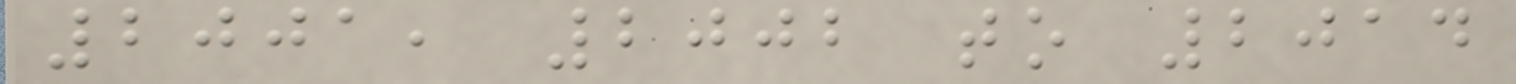2001, 2002 to 2014
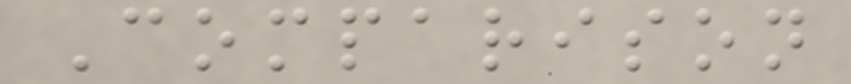Comparison
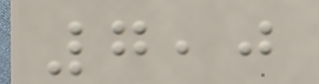7,0
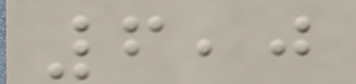6,0
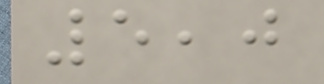5,0
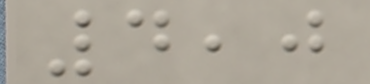4,0
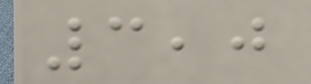3,0
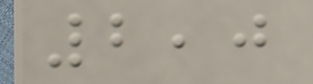2,0
